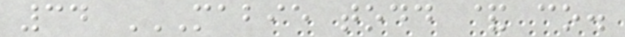34 MABIE TODD & CO.
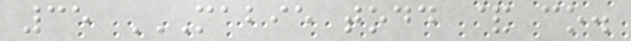35 MABIE TODD & CO.
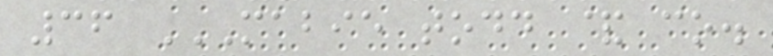36 MABIE TODD & CO.
